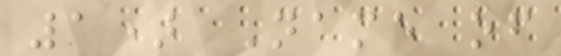1) Name of
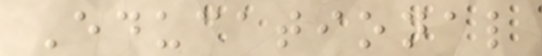Educational
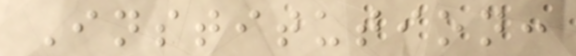Institution:
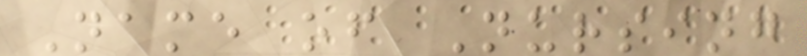Name of Nursing
